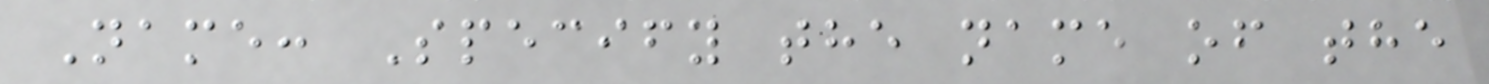Name: Specify the name of the
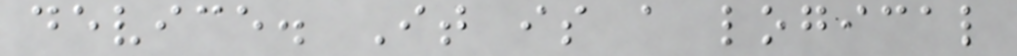device. It is a logical
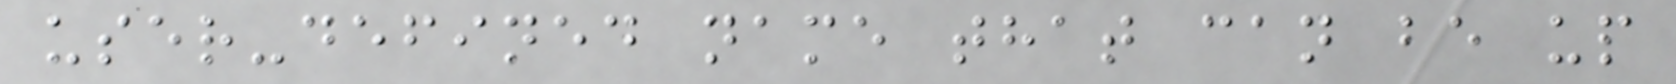user-defined name that can be up
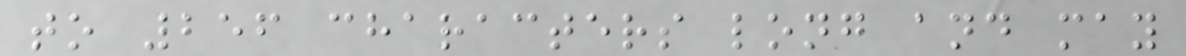to 256 characters long and may
